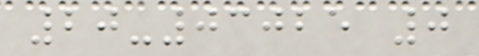20-03025 0
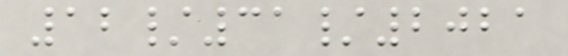12/31/2021
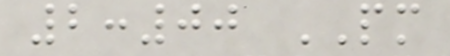2:00 PM
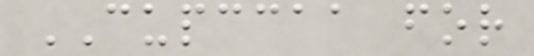CUPCCAA for
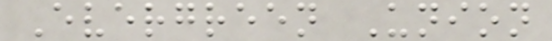Evergreen Union
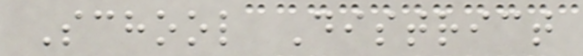School District
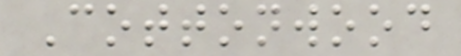Cottonwood
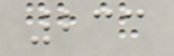233
